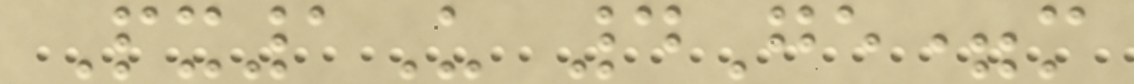Px1U 4Ge=m
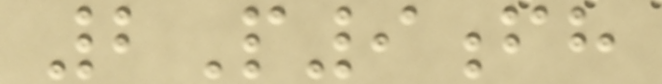2P9fh
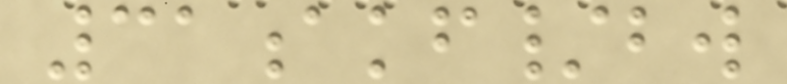31akf/bw
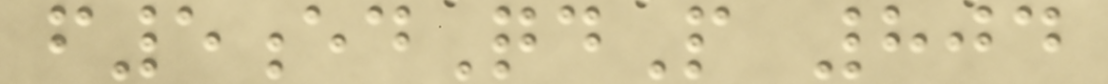f5edQdP 804
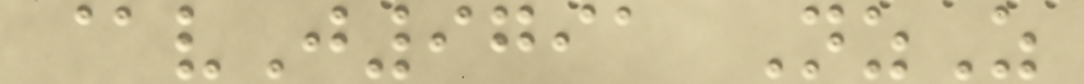@vJ9791 NzZ
